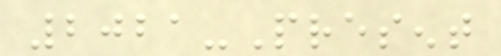2021-Present
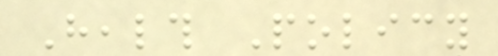Health Policy
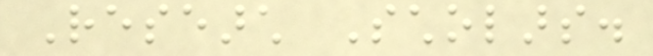Research Scholars.
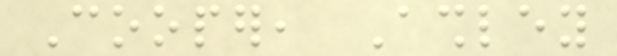Cooper, Ashley
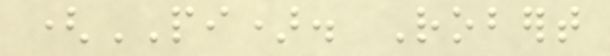(PI). Robert
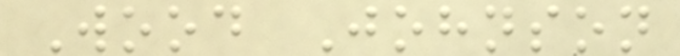Wood Johnson
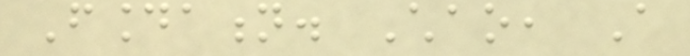Foundation. Chao, A
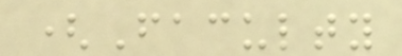(Faculty
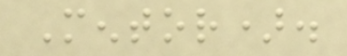Mentor).
